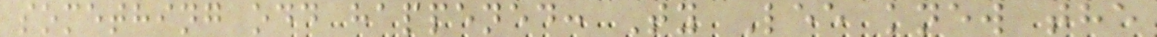something odd happened: Ty Lee knew the
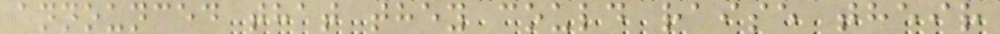announced that they could raise their
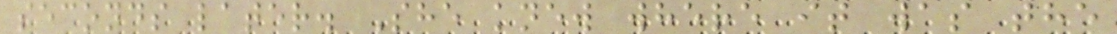seconds later. She knew where it was the
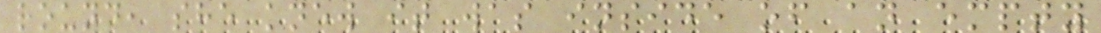round, she knew it was inside of an empty
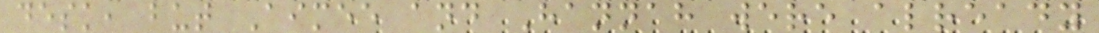desk, but Aimee and Hannah were already
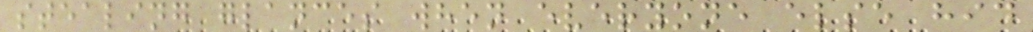stealing glances when everyone else hid
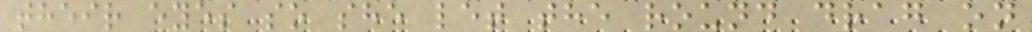their eyes so she let the round drag on
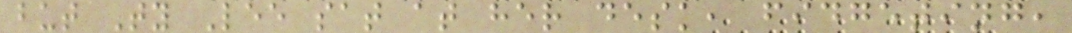but Ty Lee sat at her desk, fidgeting,
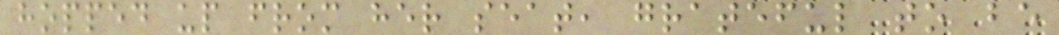hopped up from her seat, grateful to be
